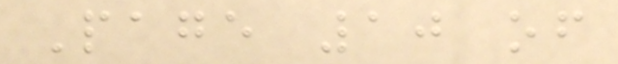Page 10 of
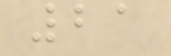21
